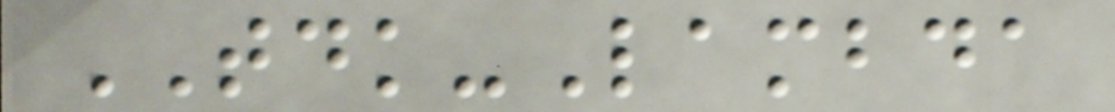TDK-Lambda
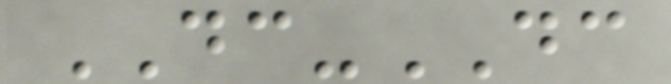DC-DC
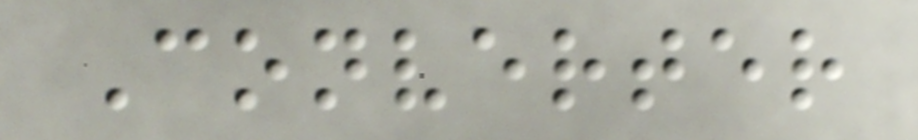Converter
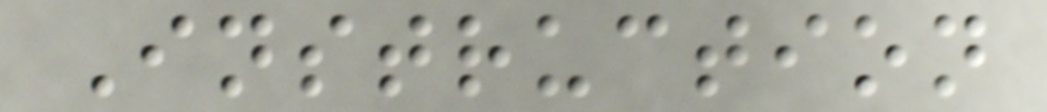Instruction
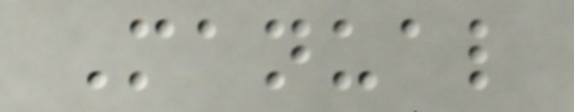Manual
